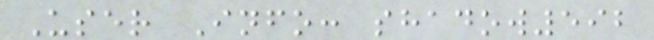User Info: shadow592
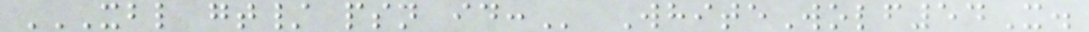XBL GT/ PSN ID: WhiteWolf54X.
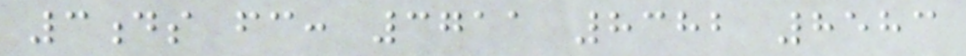3ds fc: 3711 8382 8583
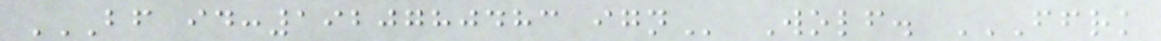BF ID:1920780483 IGN Wolf. FFRK
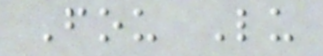Fou Lu
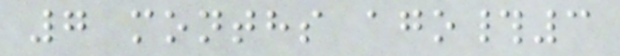7 months ago#3
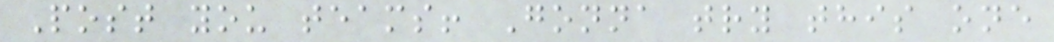Post you teams! Gonna try this one
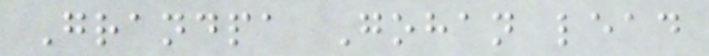Grandpa Gohan lead
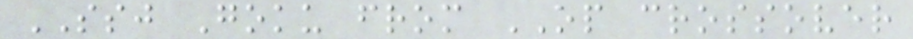SSJ Goku from OP crossover
